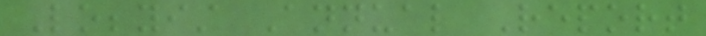Lobbyist Annual Report
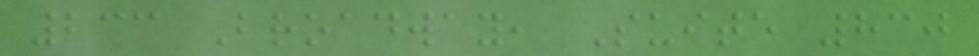233 Broadway, Suite 830
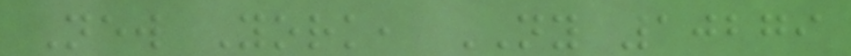New York, NY 10279
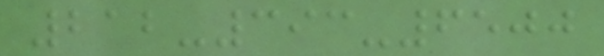212-393-6500
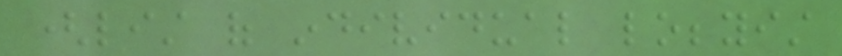(list of individual lobbyist
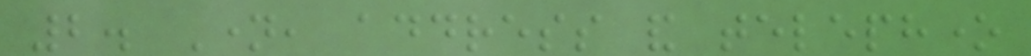2. Name, address and telephone
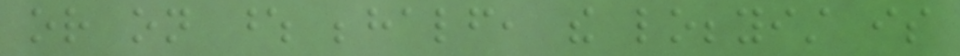or on whose behalf, the lobbyist is
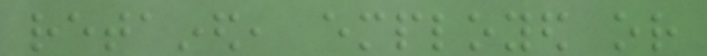retained, employed or
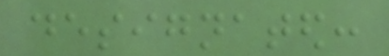designated:
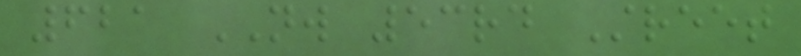621 NW 53rd Street
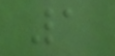1
